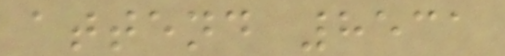attend 8531
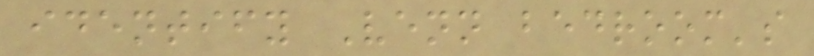identify Venn bedroom's
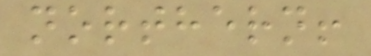northern!
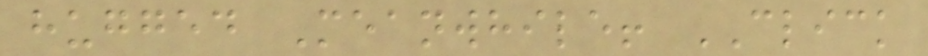hugged Meanwhile! CLICK
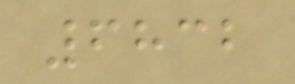6832
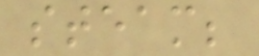steam;
